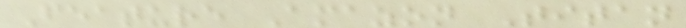Feature Amazon Titan
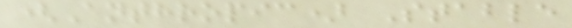(Anthropic) Stable
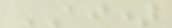AI)
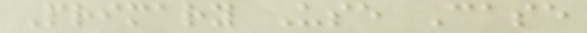Primary Use Case
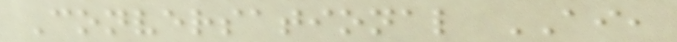Conversational AI,
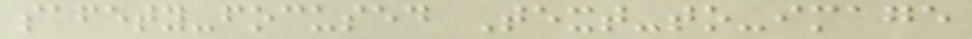safety-focused Text-to-image
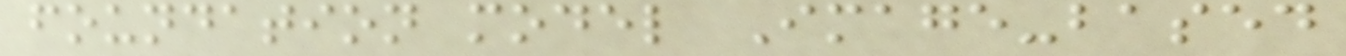foundation model Image-based
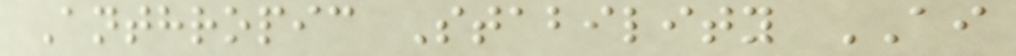Anthropic Stability AI
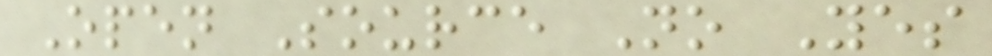Open Source No Yes
